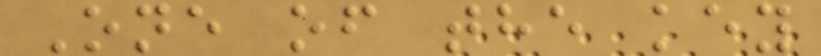One of the key
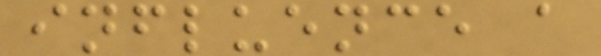influence a
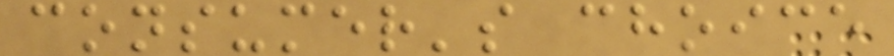consumer's choice
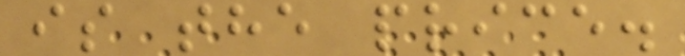is the price.
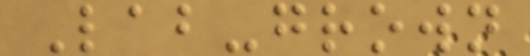Lab-grown
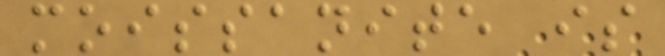moissanite is
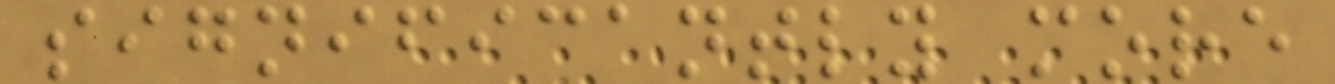significantly more
